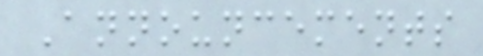Announcements
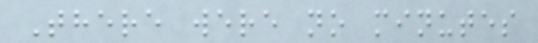There were no minutes
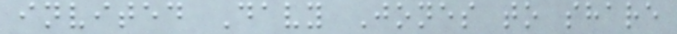invited Davy Jones to share
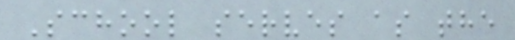School serves as the
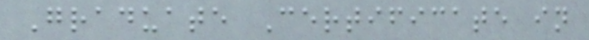Graduate Certificate in
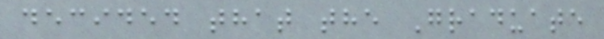decided that the Graduate
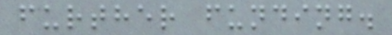further funding.
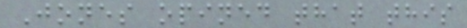Jones opined that this
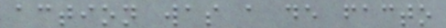action was a de facto
